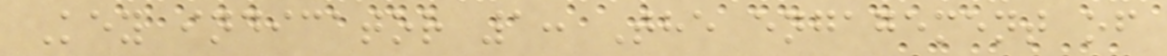Key indicator 1: The engagement of
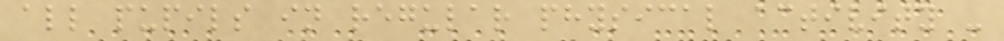all pupils in regular physical activity -
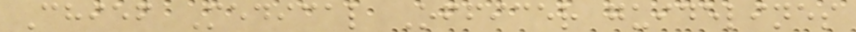Chief Medical Officer guidelines
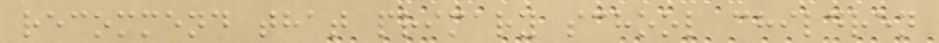recommend that primary school children
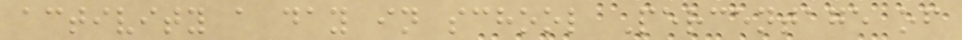activity a day in school Percentage of
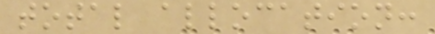total allocation:
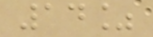14%
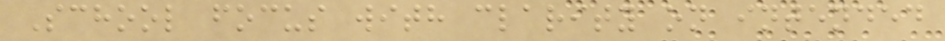School focus with clarity on intended
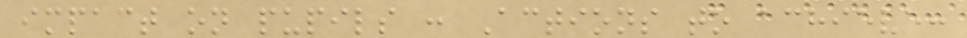impact on pupils : Actions to achieve:
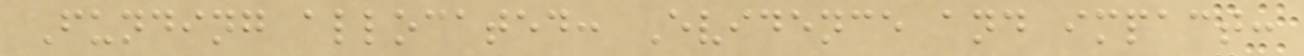Funding allocated: Evidence and impact:
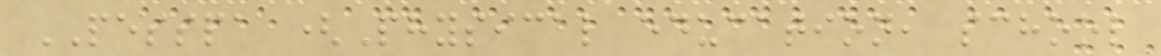PESSPA (Physical education, school
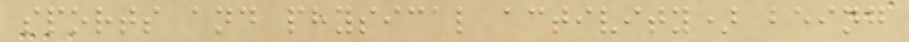sports and physical activity) being
